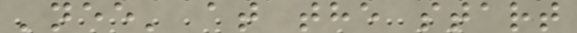'nee' at the start
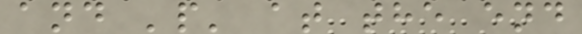and 'p' at the end
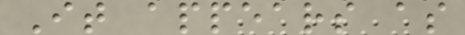It appears as
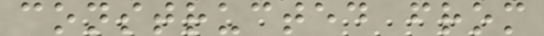constructed from
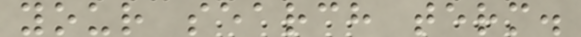your search term.
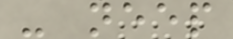- neep
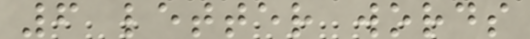6 letter words
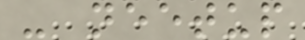- neetup
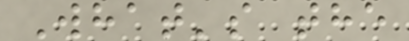What's the
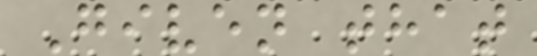Given that
